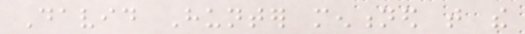David Hunter mentioned that the
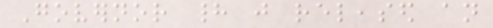Governor had just released an
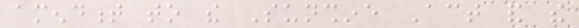amendment to the Sunshine Act and the
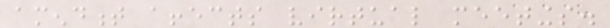amendment affects virtual meetings.
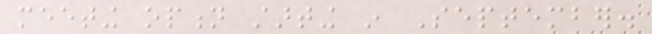meeting option starting in September.
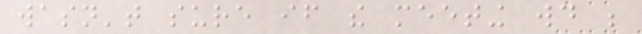wasn't sure if the meeting would be
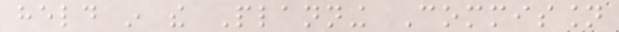held in the Planning Commission
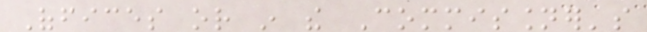Offices or in the Commissioner's
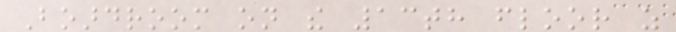Boardroom on the 13th floor as
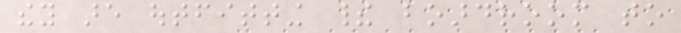they are outfitting their boardroom to
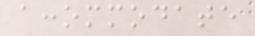accommodate
